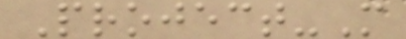Project-M
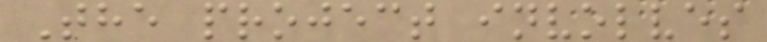The project involves
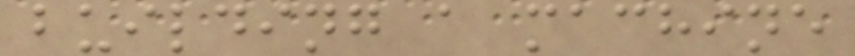building a machine
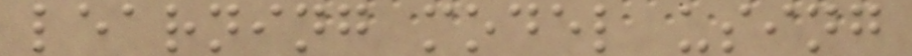learning model using
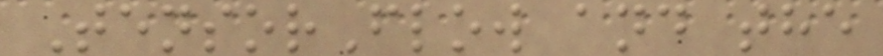TensorFlow and the
